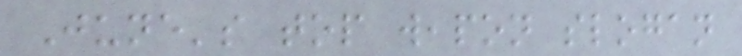June's top weapon slogan
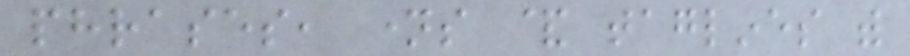phrases, names & taglines with
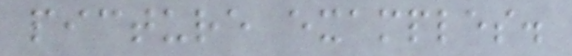picture examples.
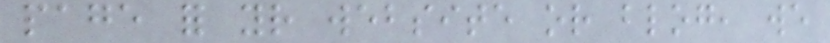page for your website or blog, we
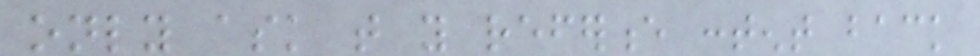only ask that you reference content back
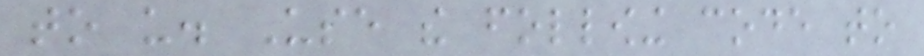to us. Use the following code to
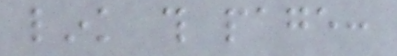link this page:
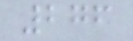276
